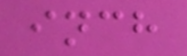inch
